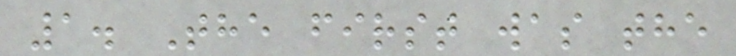1. The first was the
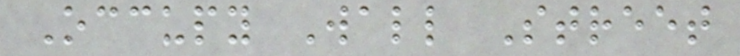Occupy Wall Street
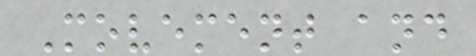Movement and
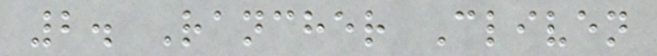2. Rancher Cliven
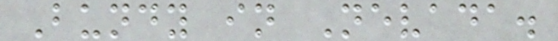Bundy in Nevada.
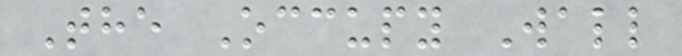The Occupy Wall
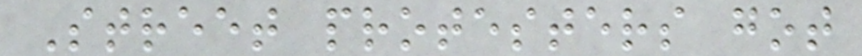Street protesters got
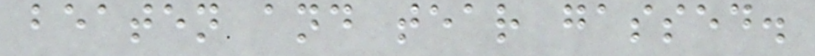beaten and tear gassed.
